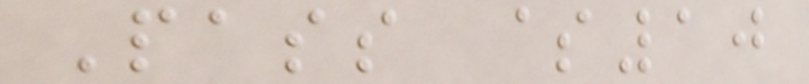Pass $10
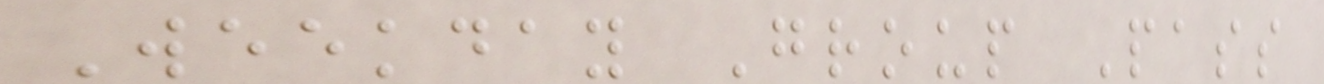Weekday Group Pass
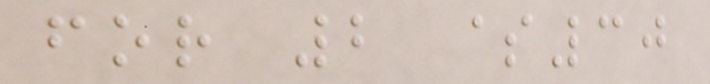for 2 $30
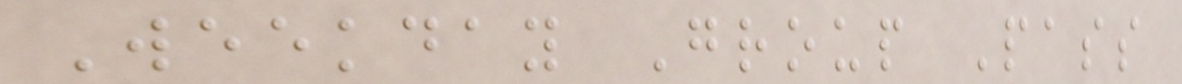Weekday Group Pass
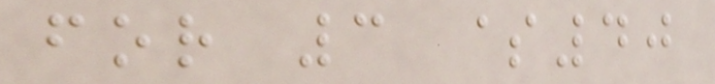for 3 $40
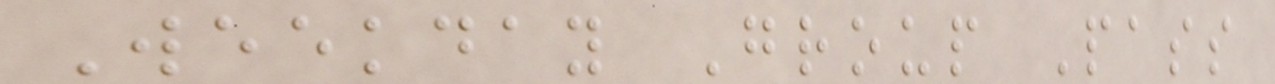Weekday Group Pass
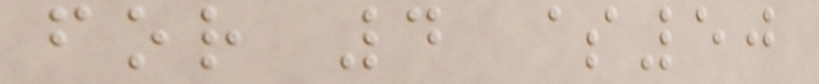for 4 $50
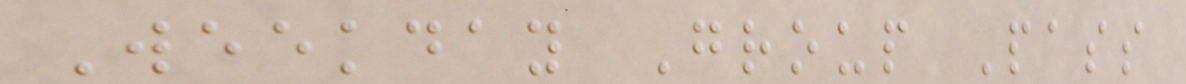Weekday Group Pass
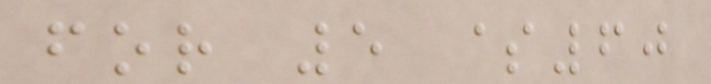for 5 $60
